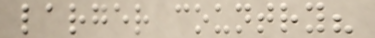larger country?
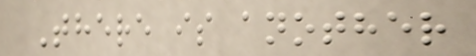There is another
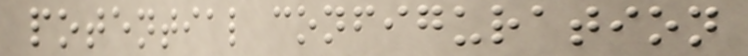potential configuration
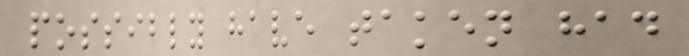possibly have taken had
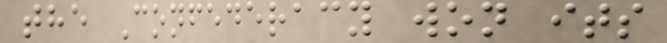the Confederacy won its
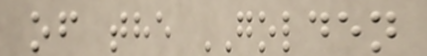of the GOLDEN
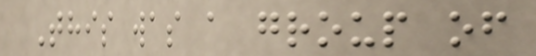This was a group of
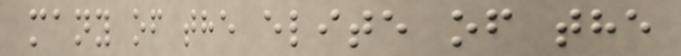many of the elite of the
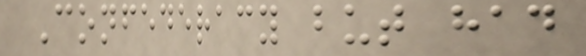Confederacy but had
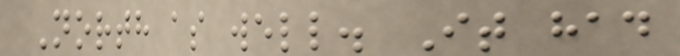North as well. It had
